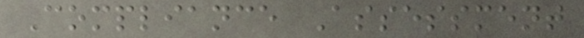Compliance Assessment
